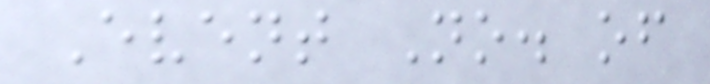Event No. of
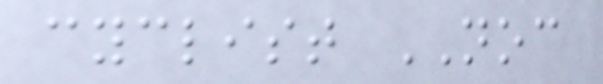cyclist NOC
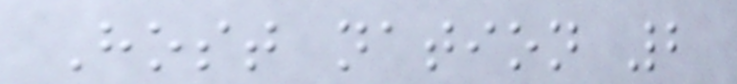Host nation 2
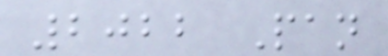2022 Pan
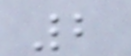2
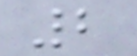2
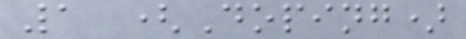1 (Doping)
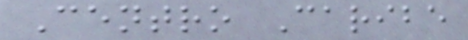Centro Caribe
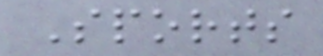Sports
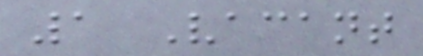1 Vacant
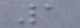1
